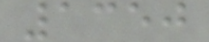1350
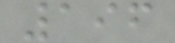196
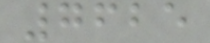7625
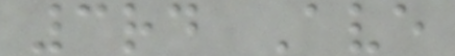3rd Ave
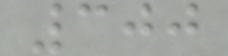300
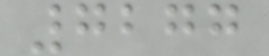7277
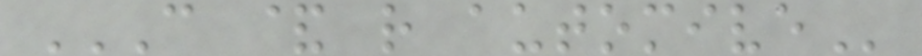C & R AUTOMIVE
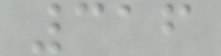316
